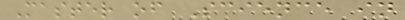Master of Science in
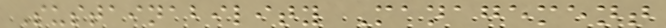Sustainability Management
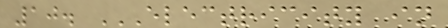10. ELECTRICITY IN
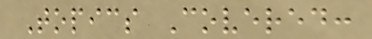Topics Covered:
